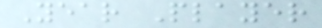Year Player
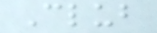Club
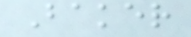Baker
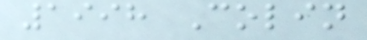1998 Colin
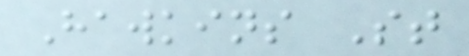Hawkins St
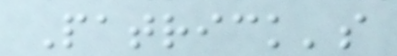Patrick's
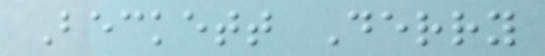Beckett Derry
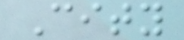City
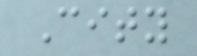City
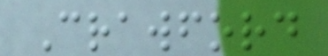Crawford
